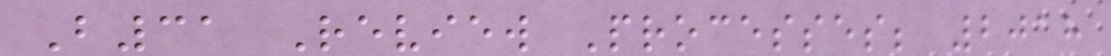B31 Review Processes; 2018
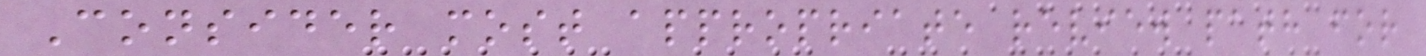Consider most appropriate review path for
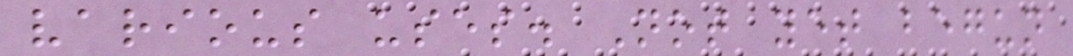various uses. Not yet begun
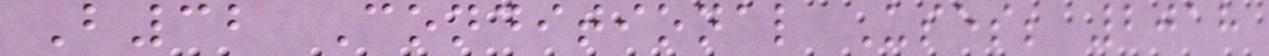B32 Conditional Uses; 2018
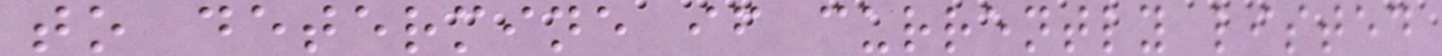to determine if currently listed
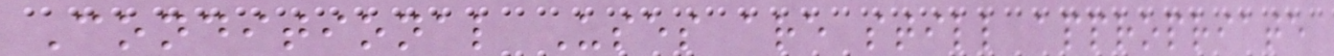Conditional Uses are still appropriate
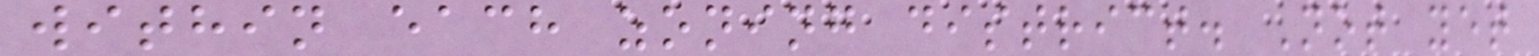within each zoning district. Not yet
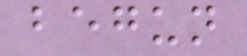begun
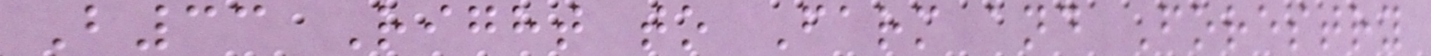B33 Right to Farm and Forestry
